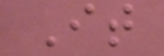It
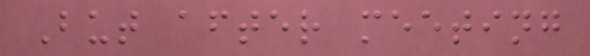But after meeting
